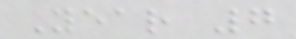Year 7
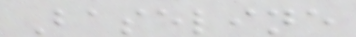Baseline
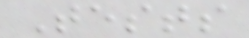Tests
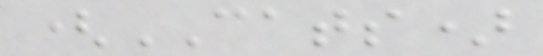(CATS)
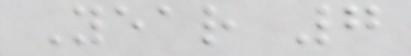Year 7
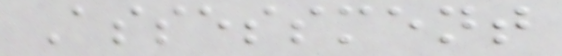Assessment
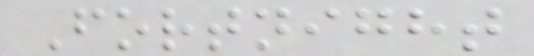Fortnight
